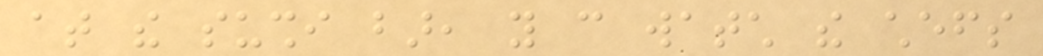at the sushi bar, you can watch the chefs
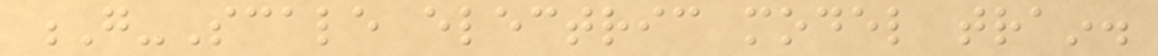G-Scale electric model train.
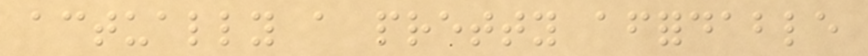actually a pretty affordable
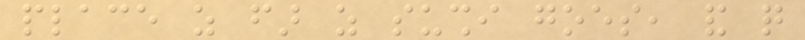place as far as sushi goes, and quite
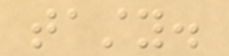tasty.
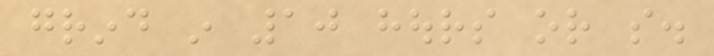grind in 10 hours or so.
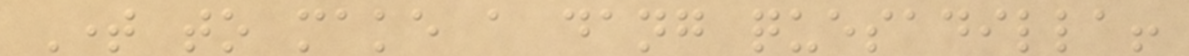Time to make a dang quesadilla!
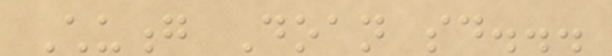Chuong Doan said...
